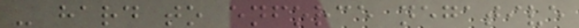- hard to enforce negative
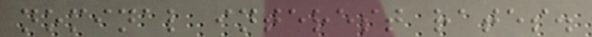nominal interest rates.
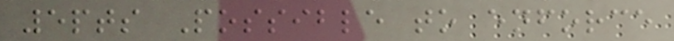5pts Possible to enforce
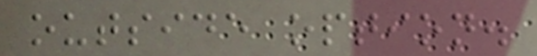outside option.
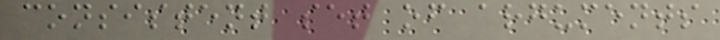consistent set of arguments
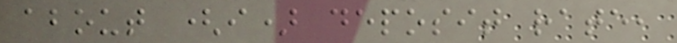about (i) deposit rate,
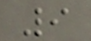9
